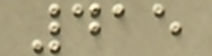415
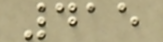415
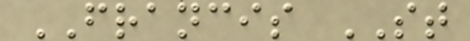FRANCIS ST
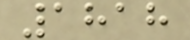1818
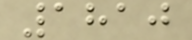1810
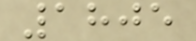1805
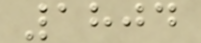1804
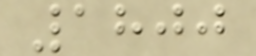1800
